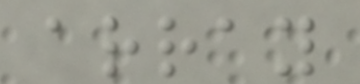array
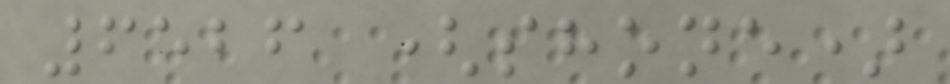6526 (shone)
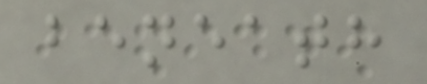beneath
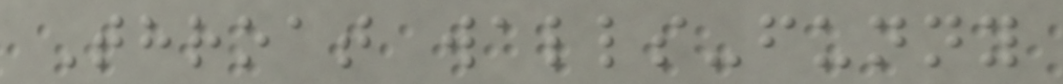Throat walls-funny
